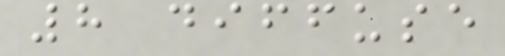8 diffuse
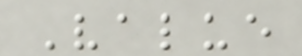Value
